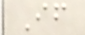If
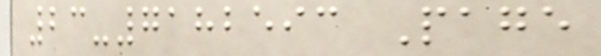23-7182593 Page
